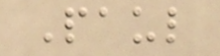Paul
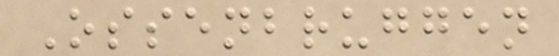Ossenbruggen
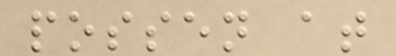possen at
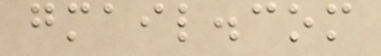gmail.com
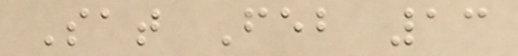Sat Feb 13
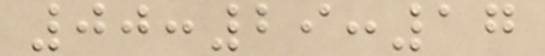00:29:17
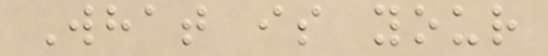What is your
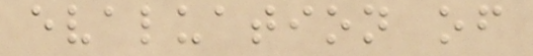evaluation of
